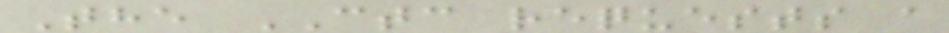The CTC requests a
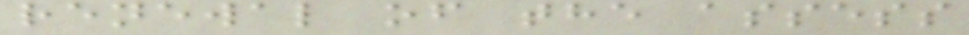renewal of the assess
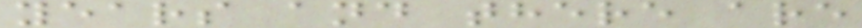years and there are
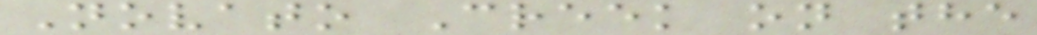Novato Creek on the
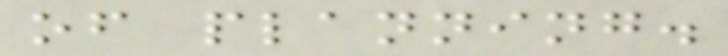of planning.
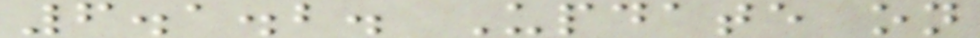6.1.2. Update on
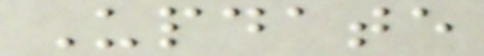Update
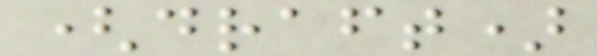(draft)
